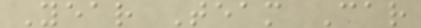Year Team Car
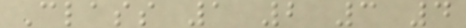Class 1 2 3 4
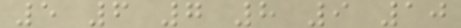5 6 7 8 9 10
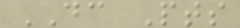DC Pts
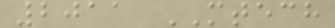2011 MTECH
